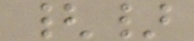{}
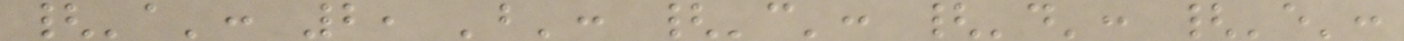{'a': 2, 'b': {'c': {'d': {'e':
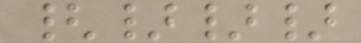{}}}
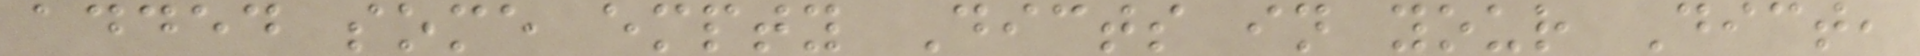added some empty Dicts in your Dict,
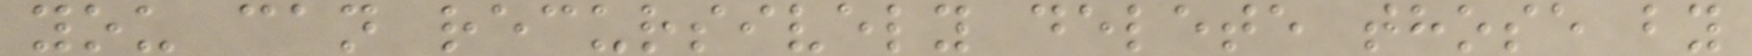you can recursively delete those by
